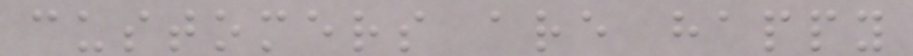customers are happy
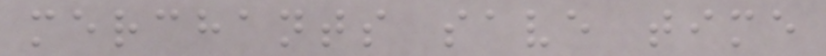merchants save time
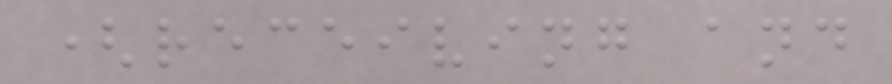(receiving and
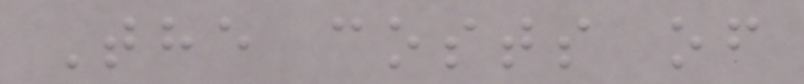The costs of
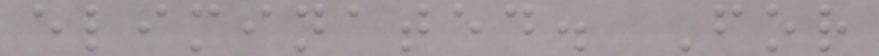eliminated. For
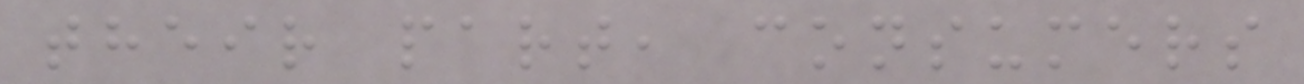their part, consumers
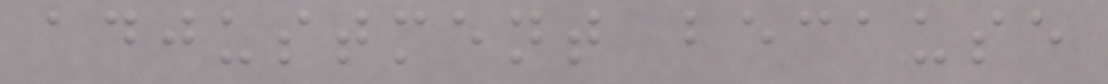adjustment because
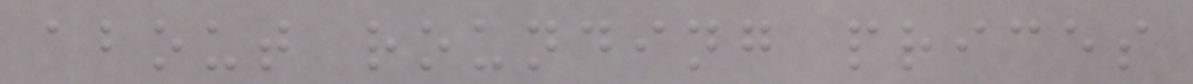about rounding prices
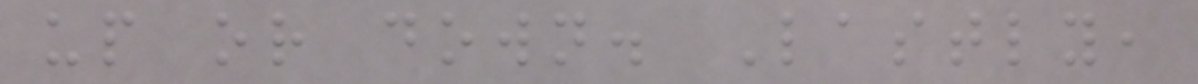up or down. Lastly,
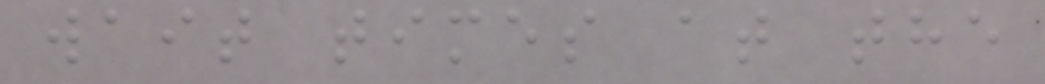wait times at the
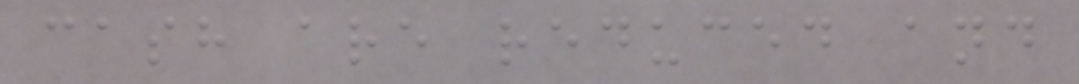cash are reduced and
